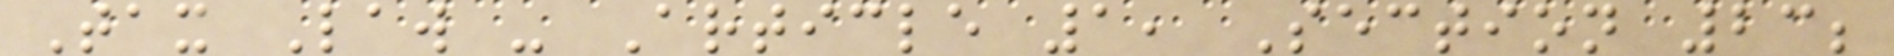Tax Law - Article 1, Section 23;
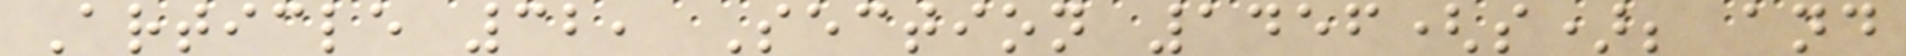Article 32, Section 1456(s); and
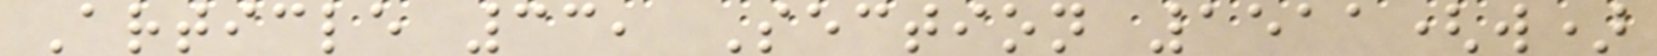Article 33, Section 1511(w)
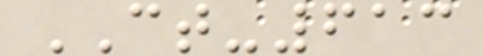CT-613
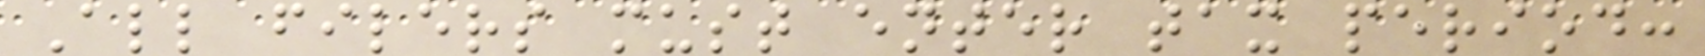All filers must enter tax period:
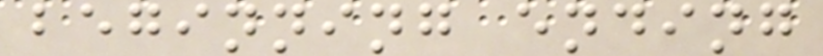beginning ending
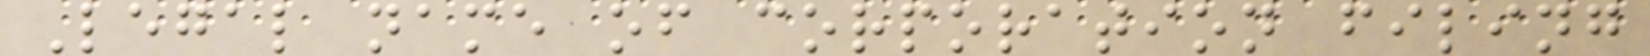Legal name of corporation filing
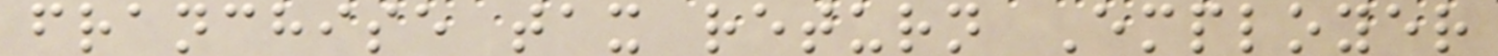franchise tax return Employer
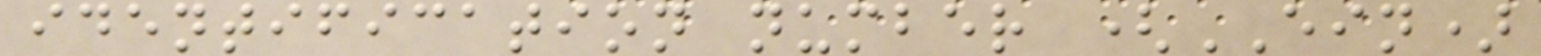identification number (EIN)
